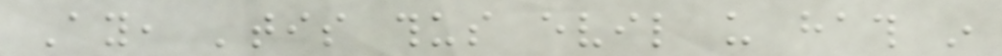Ay, 'tis thus evil us hath in
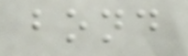bond
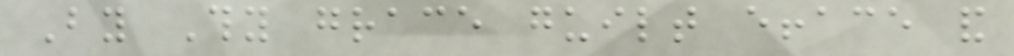By Thy grace guilt efface and
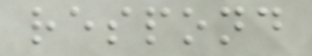respond
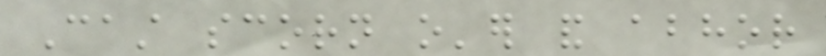Cast scorn o'er and abhor
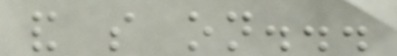and so on...
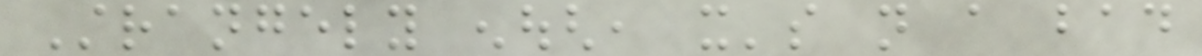Strangely enough, it's not a bad
